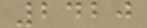2420
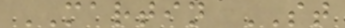MARTIN ST
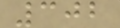302
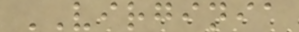VIRGINIA
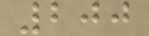200
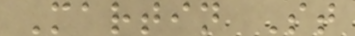Martin St
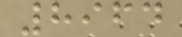8964
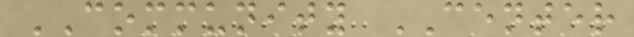COMMUNITY CENTER
